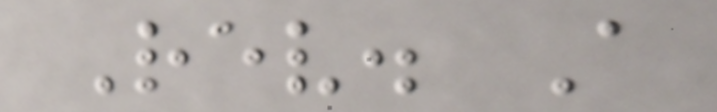Rev. A
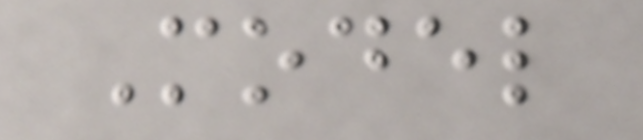Model
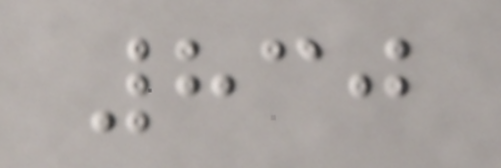830
